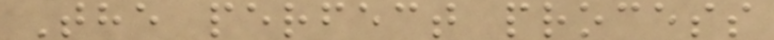The perfect process
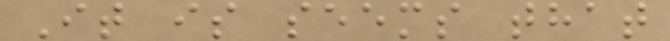It is seems that
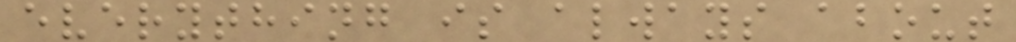everything is always about
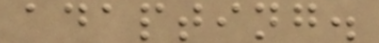adapting.
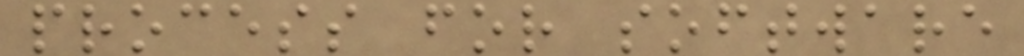process for software
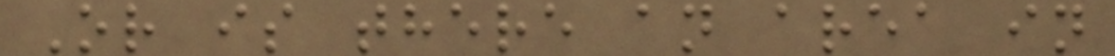Or is there an area in
